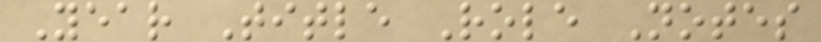Year Title Role Notes
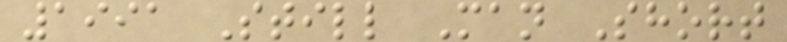1991 Still Man Short
